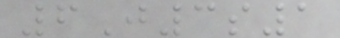6J3s1
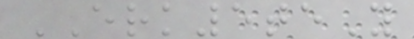ERK5teY
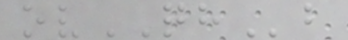ovQHb
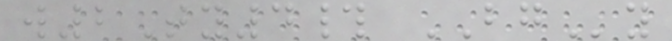w2Ty4# BGy
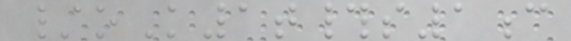/oK1t#s1c
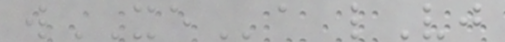wXEa lVj
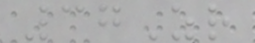37Zr
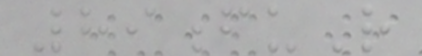89fuR
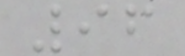96
